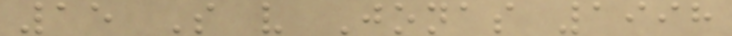15 S v Jonas 1998
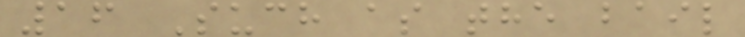16 Such as the bail
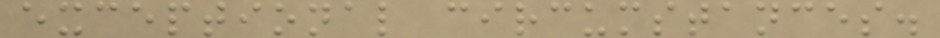exceptional circumstances.
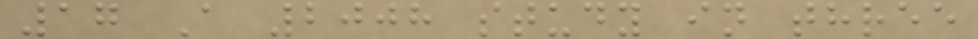17 A 2008 study in three
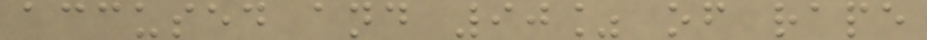accused and 90% of rape
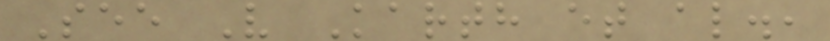See V Karth et al.,
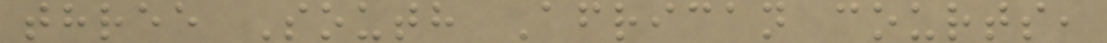three South African courts,
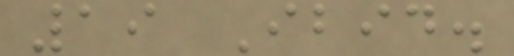19 Ibid.
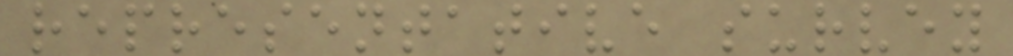representative survey
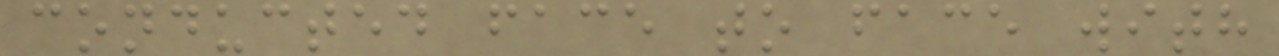conducted face to face with
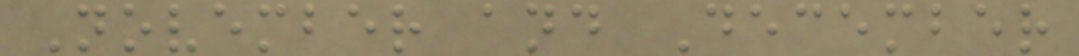November and December
